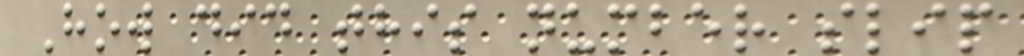How did this number slip
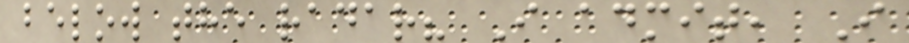below the radar? I admit, I
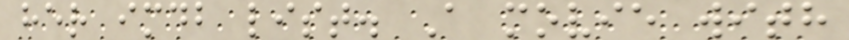her imdb list. A movie with
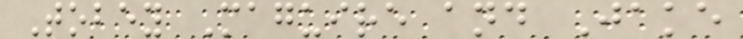Tobey Maguire and Jake
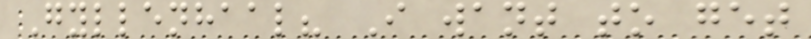Gyllenhaal? I want to get
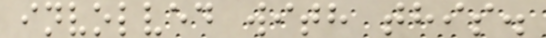involved with this.
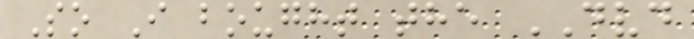So I bought the DVD
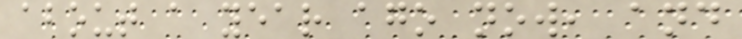about a year ago now, and
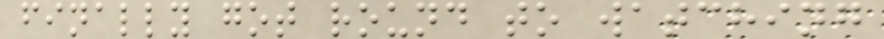finally got round to watching
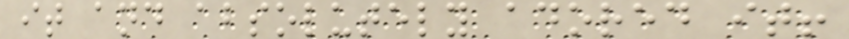it and absolutely adored it!
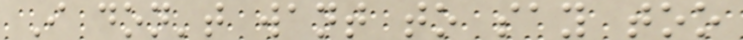I don't want to say too
